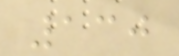130
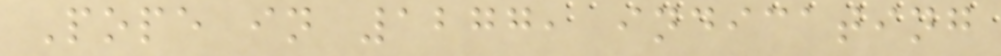Pope in 1277, indicating
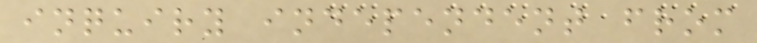inquiry independent from
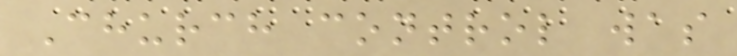Church control was
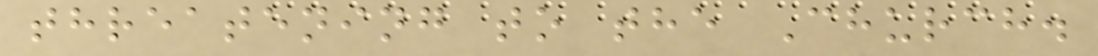threatening to the Church.
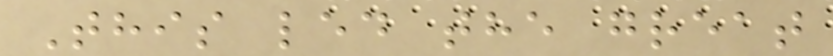This led the great
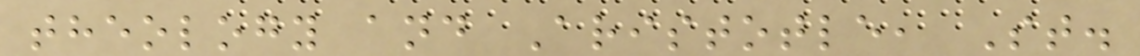theology and Aristotle, St.
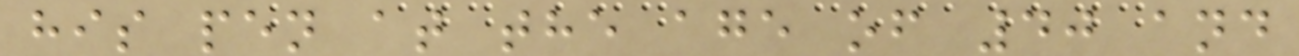his pen at the age of 40 and
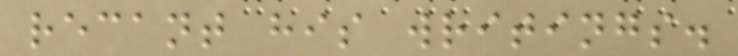recant his writings.
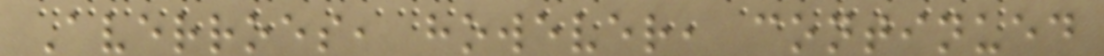Averroes, however, continued
